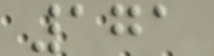171
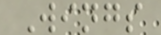Wings
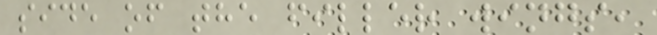side of the filler wings,
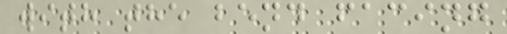with the bend facing
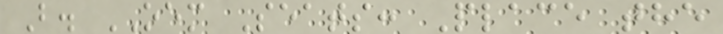B. OEM Seats: Place the
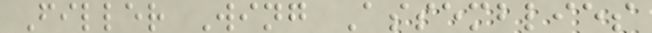Filler Wing Assemblies
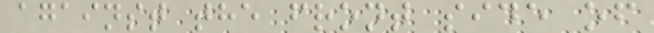against the front side of
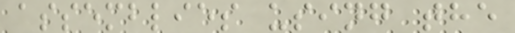assemblies using the
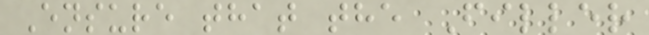Ensure that the Filler
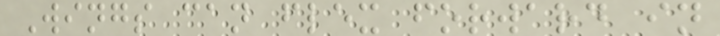Wings can flex forward in
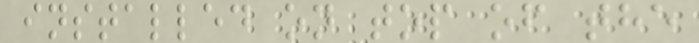installed on top of the
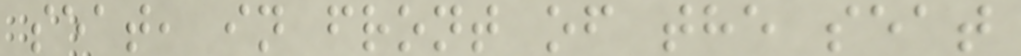seat, in front of the seat
